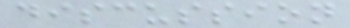discussion
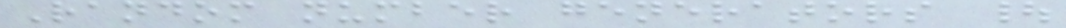Random number generators |
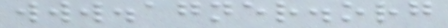www.agner.org
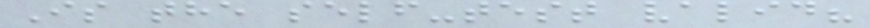Is the self-test valid?
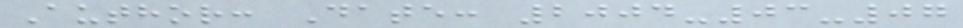Author: Date: 2004-03-07
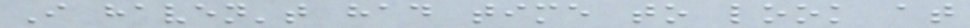I haven't had time to look at
